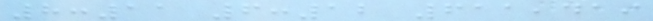8:11 6:12 611,419
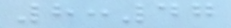8:47
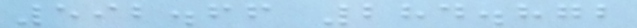592.66 284.872
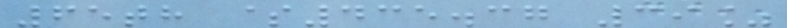65th $435.37 39%
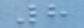8
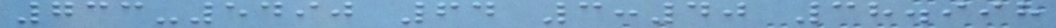733-5490 64 3:40 38.998
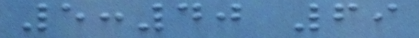5:40 69
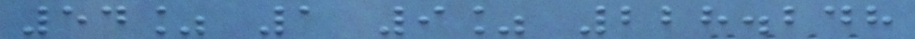54% 1 9% 228.248
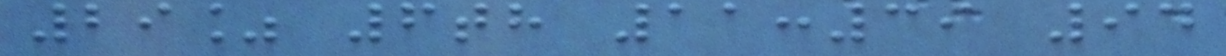29% 6th 11:39 94
